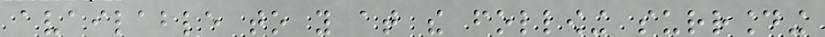available to you at the following surrounding
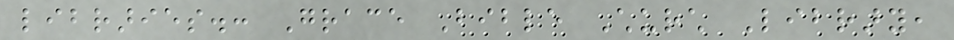libraries.: Grace Bible Church Library,
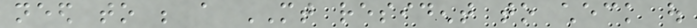need to be a MT resident to check out
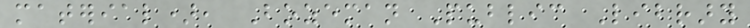material), Bozeman Public Library
